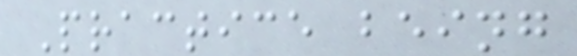Practice being
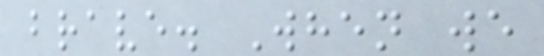brave. When we
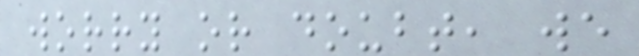worry or doubt, we
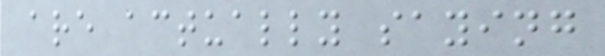are actually saying
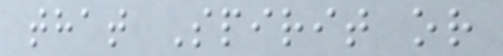that Spirit or
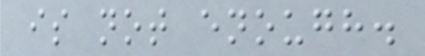is not enough.
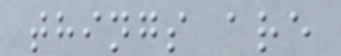things are
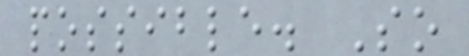possible. So
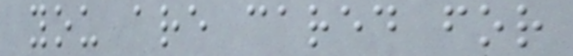you are cared for
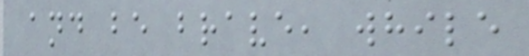and be brave, while
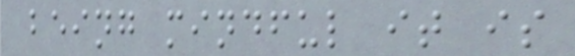being mindful it is
